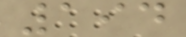194
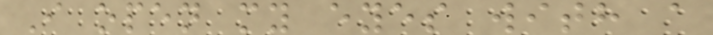I open my eyes with a
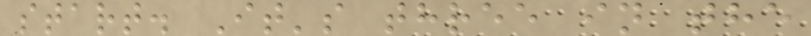start. It's three in the
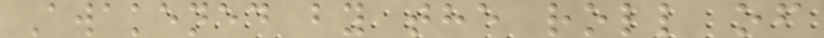Awakened by the roll of
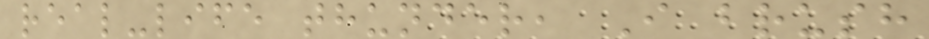real-life thunder, I brush
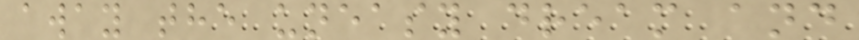away the uneasy dream and
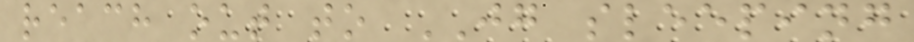reach out to JG sleeping
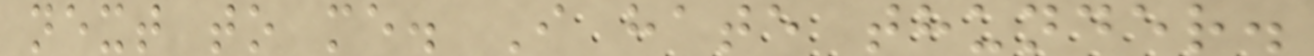next to me. I hate thunder.
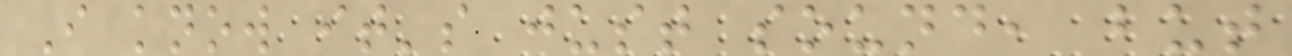I know it's just sound, but
